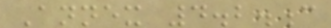Annex 4.2.c
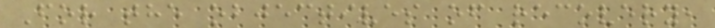For the objectives of recovery,
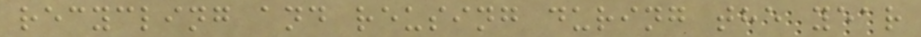recycling and reusing during the year
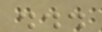...
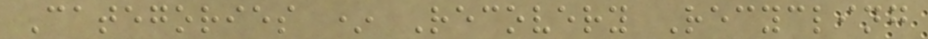Categories * Recovery Recycling
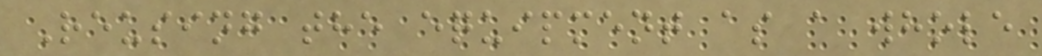Reusing the equipment as a whole
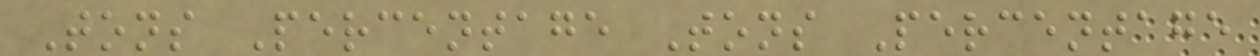Tons Percentage Tons Percentage
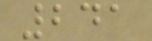241
